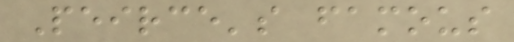Peirce's famous
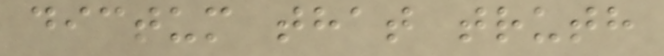dictum that truth
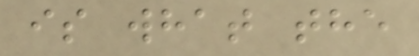is what the
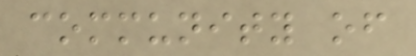community of
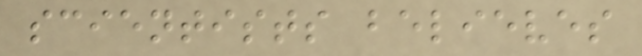scientists believes
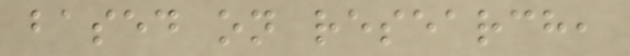based on research,
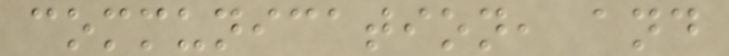communication, and
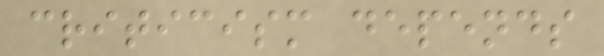criticism depends
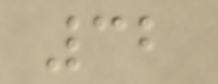32
